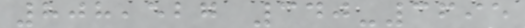808,527 340-3695
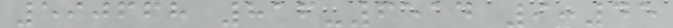590668 816-6514 9:45
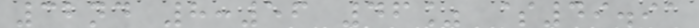32nd 8:56 46% $49.91
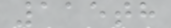115th
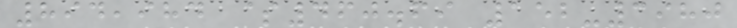894,984 $460.69 152-3980
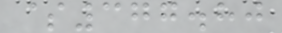$377.80
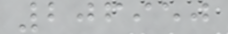206950
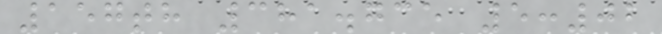157th 381.735 5:02
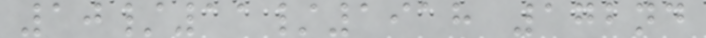10/11/1918 172nd
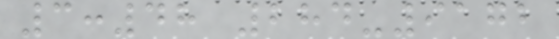3:48 284-9172
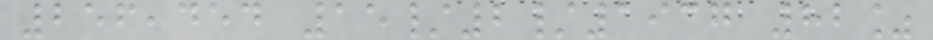256,454 15/2/1937 82%
